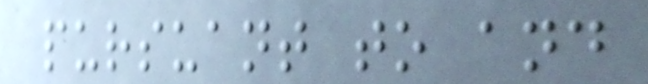pursuant to and
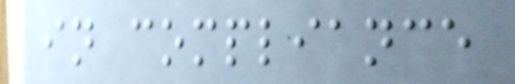in compliance
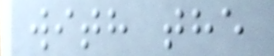with the
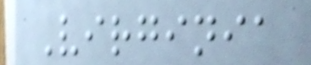Virginia
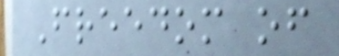Freedom of
